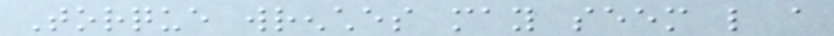Torque wrenches may seem like a
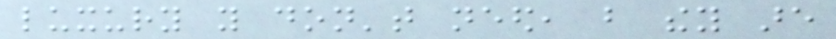luxury you don't need, but they are
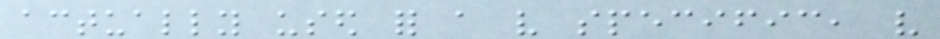actually used for a very specific, very
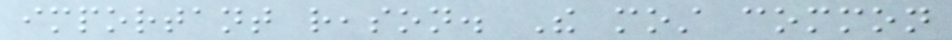important reason. The most common
